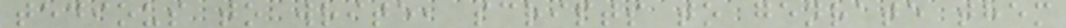tedious to write, scripts to genrate them
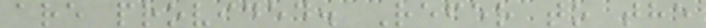are provided. Refer to the
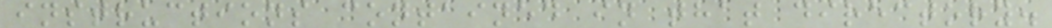instructions contained in that directory.
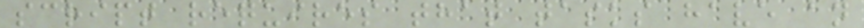script requires that tasks have an
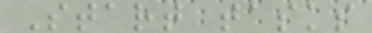Start tasks
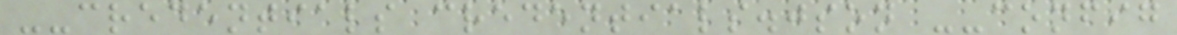--credentials credentials.json --config
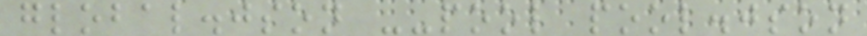global.json --pool pool.json
